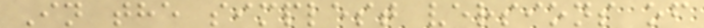In the simplest versions of
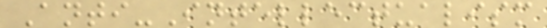Anti-Intellectualism
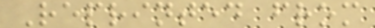Reprinted from
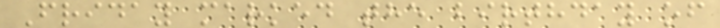Friday marked the birthday of
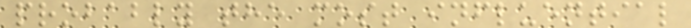probably the most influential
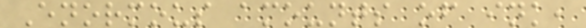Enormous amounts of ink,
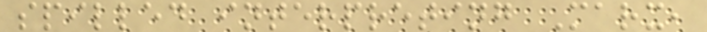spilled interpreting Marx,
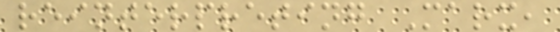reinterpreting Marx,
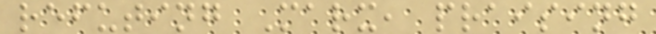refuting Marx, praising
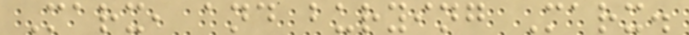Marx, and burying Marx.
